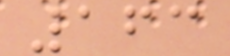163
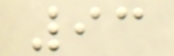93
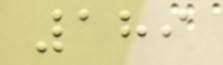189
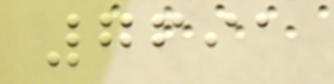7691
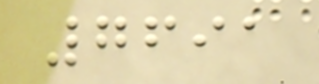7691
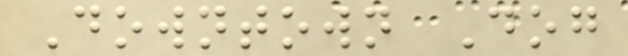Downtown Dog
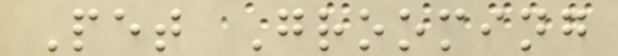Pet Grooming
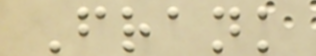Frank
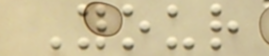Your
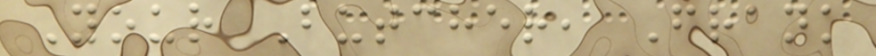Your Butcher, Frank
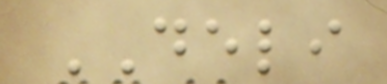DELI
